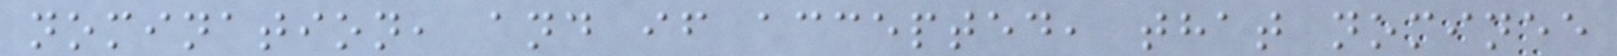nomination, and if accepted, that nominee
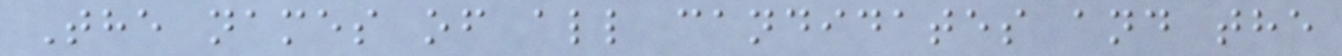The names of all candidates and the
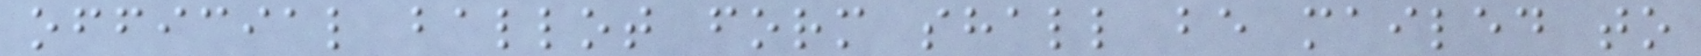official ballot form shall be mailed to
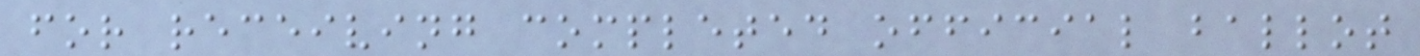for receiving completed official ballot
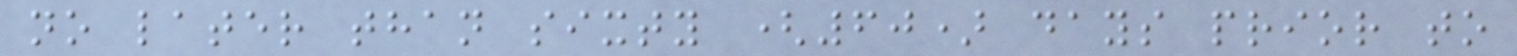no later than sixty (60) days prior to
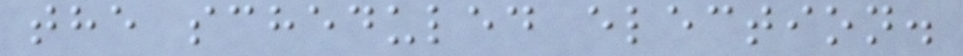the scheduled election.
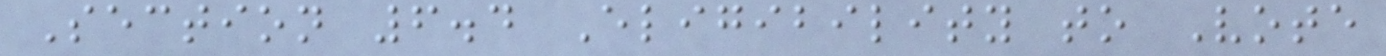Section 6.4 Eligibility to Vote
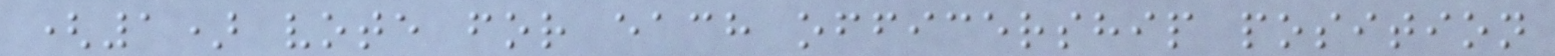(1) vote for each officership position
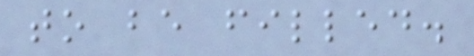to be filled.
